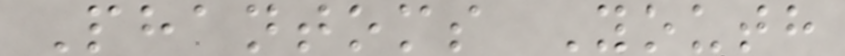Phantoms Youth
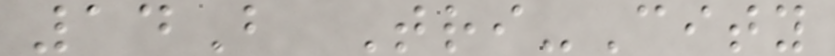14B Tri-City
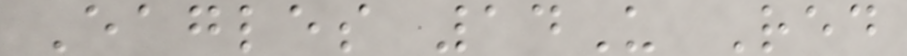Eagles 14U Red
